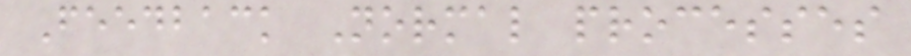Feedback Normal processes
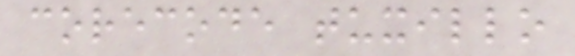corecode tuxillo
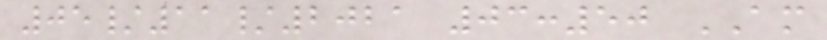05/11/2021 03:50 AM
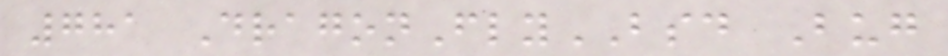781 DragonFlyBSD Bug
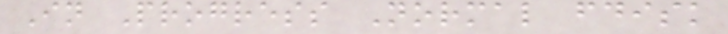In Progress Normal fdisk
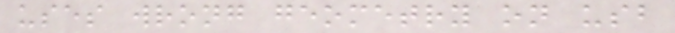uses wrong geometry on usb
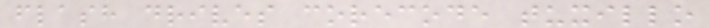flash drives corecode tuxillo
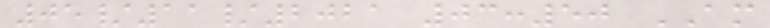05/11/2021 03:50 AM
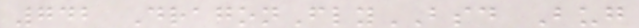742 DragonFlyBSD Bug
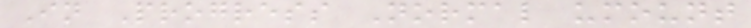In Progress Normal umount
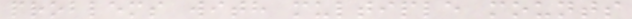problems with multiple mounts
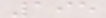195
